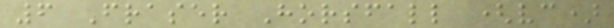6 Fraser Horsfall (vc)
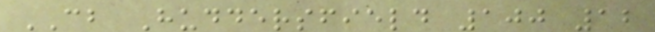CB Huddersfield 100 12
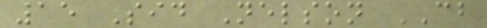15 Sid Nelson CB
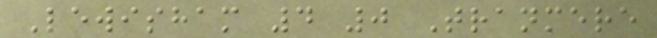Lewisham 4 0 Tranmere
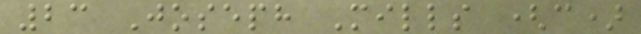23 Joseph Mills (c)
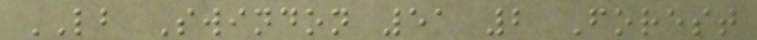LB Swindon 51 2 Forest
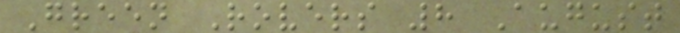Green Rovers 8 August
